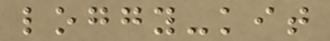loggy-kit
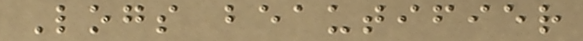Logs beautifier
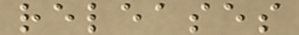releases
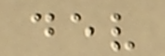dev
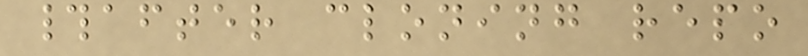#after cloning repo
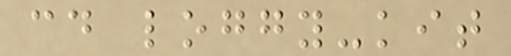cd loggy-kit
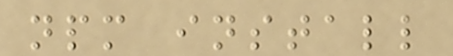npm install
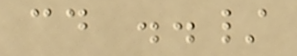cd ../
